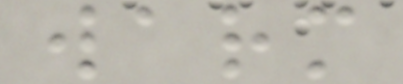warm
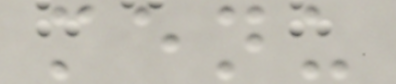menu
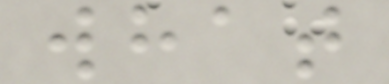what
